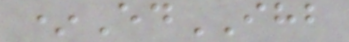*EdIHB
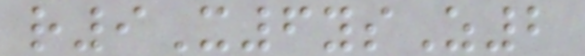r9X6ysZ2
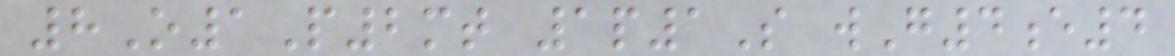8O1P2mt 1p1S wG4e4
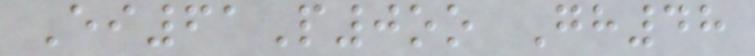Ei61P0oo Gh48
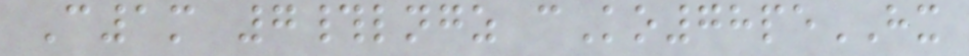C1m 7#lngz cKo78peHX
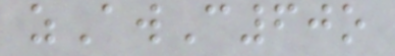zAwC60o
